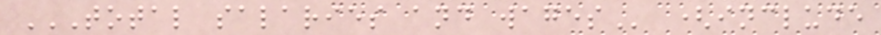TOTAL SALARIES AND WAGES (include
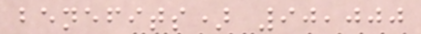benefits) 90,000
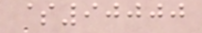$90000
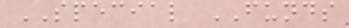SPECIAL FUNDS
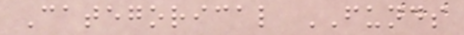Categorical FUNDS
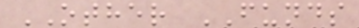OTHER FUNDS
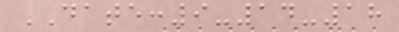DATE:9-14-18
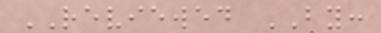REVIEWED BY:
